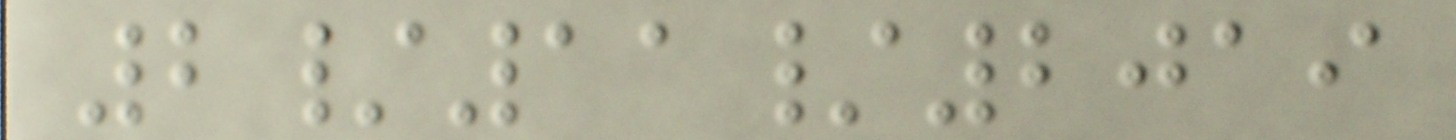2/11/2019
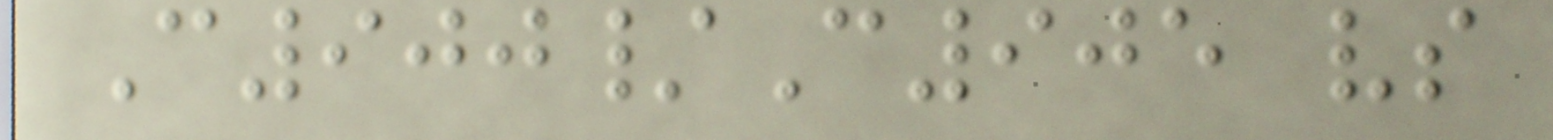C900/C905 vs
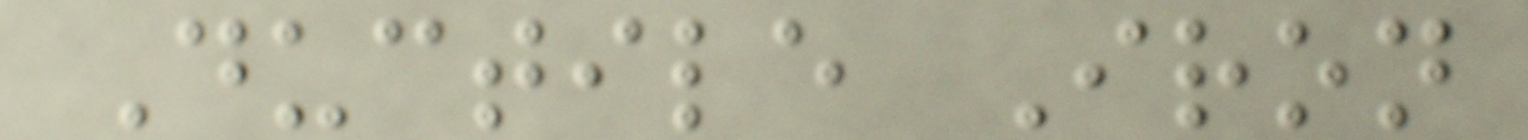Ductile Iron
